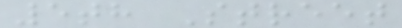5th Street
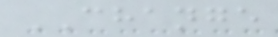CHANGE
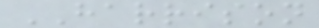HARRISON
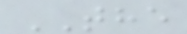THE
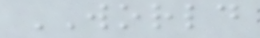WORLD
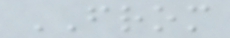FROM
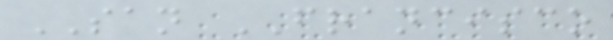SAN FRANCISCO
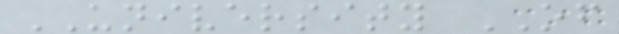UNIVERSITY OF
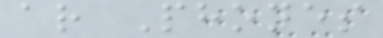ar Phones
